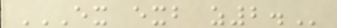EX EXB Z2.
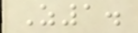Z1.
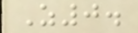Z0.
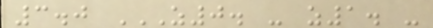3.0 Z0. - Z1. -
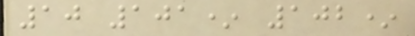10 101* 102*
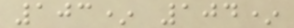103* 104*
